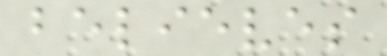believes
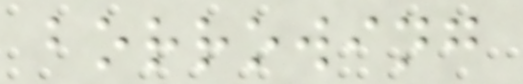borrowing
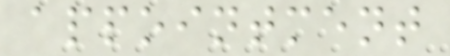appointment
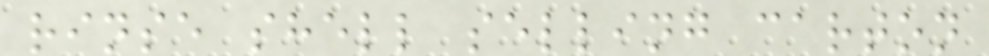rinse shell selling carton
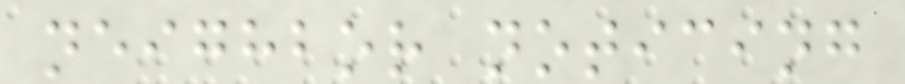neighbor noticing
